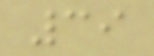39
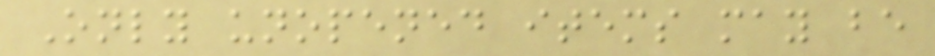Only unopened items may be
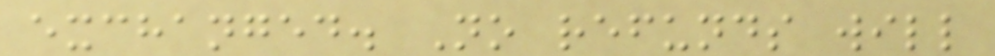exchanged. No refunds will
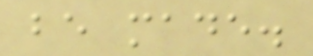be made.
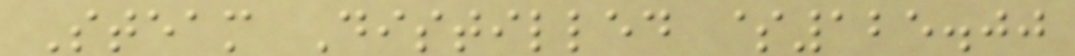Steam Distilled $125.00
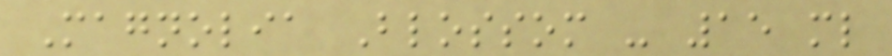Magnolia Blossom - 15 ml
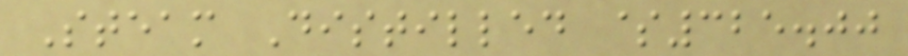Steam Distilled $325.00
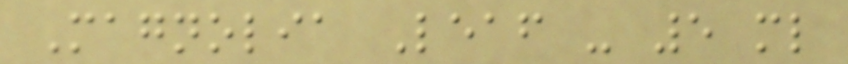Magnolia Leaf - 5 ml
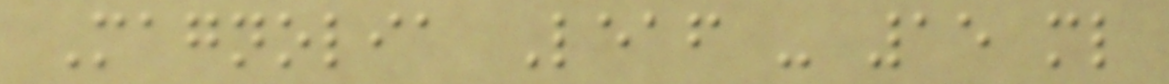Magnolia Leaf - 15 ml
